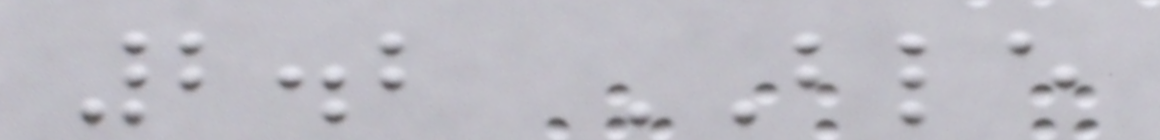2.2 BLE
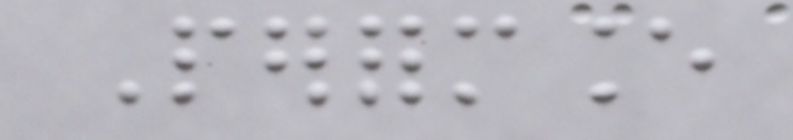Performance
